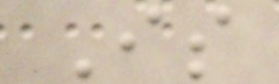Is
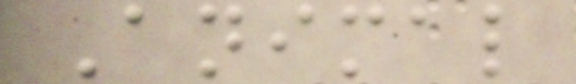Animal
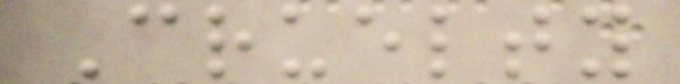Cruelty
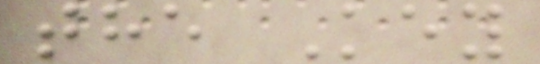the Key
